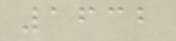1632
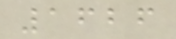1626
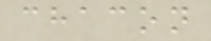chacon
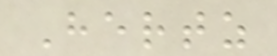Hertz
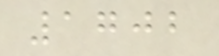1702
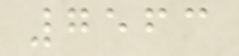7563
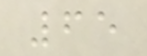65
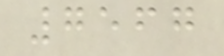7567
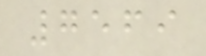7569
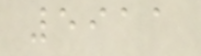5911
